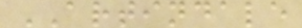ARTINDALE
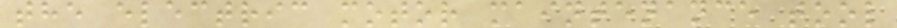the electric motor maintenance tool
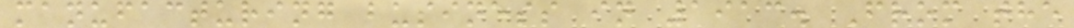manufacturing business in 1913. From the
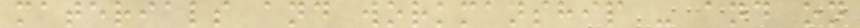materials and workmanship - and on
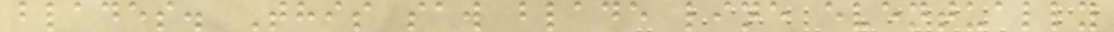blades. This saw blade line eventually
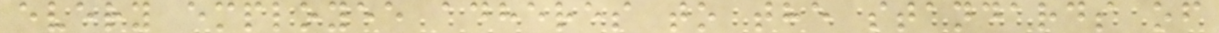every employee adheres to the standards of
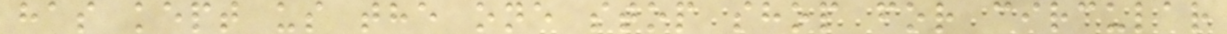has kept us the one stop shop for circular
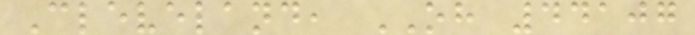Cleveland, OH 44107
